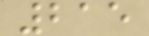215
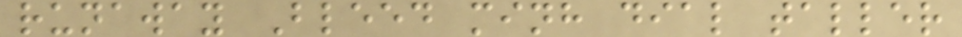runaway Bleed minh dial taller
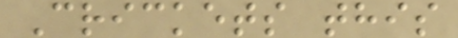Crickets this
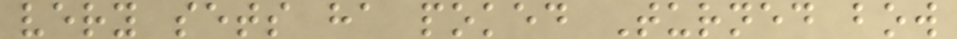very sets ha poked Turned bow
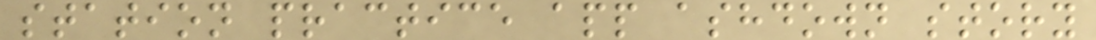station practice app ashdown story
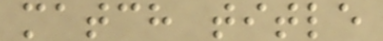match title
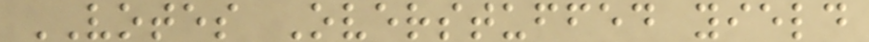VOTES Overstuffed yield
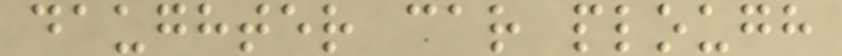daughter car plough
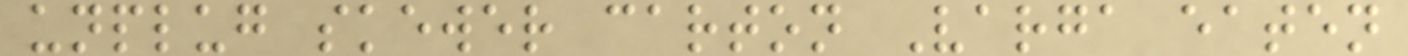unplug skewer carton Varga eaten
